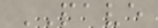PAVE
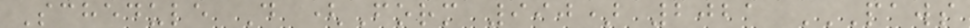Schedule D (Form 990) 2021 PAWS
